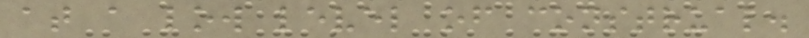at a low level of construal.
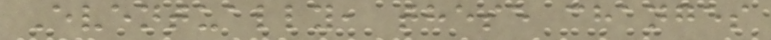Eventually, these changes
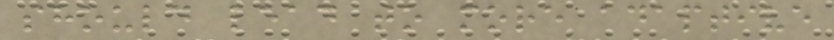should lead to more adaptive
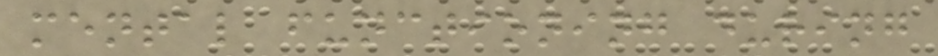mental functioning during
